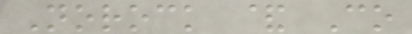Norock & Co
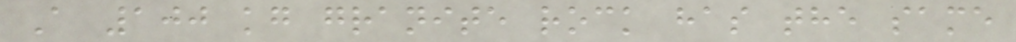A 100 kg granite rock has the same
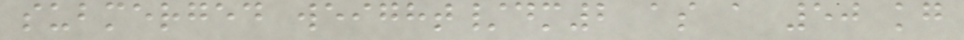submerged weight/dm2 as a 50 kg
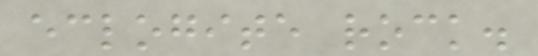eclogite rock.
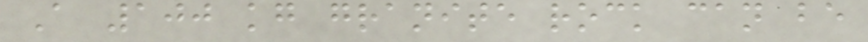A 100 kg granite rock can be
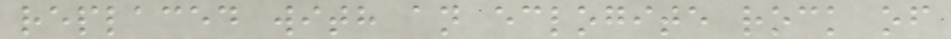replaced with an eclogite rock of
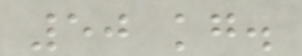50 kg.
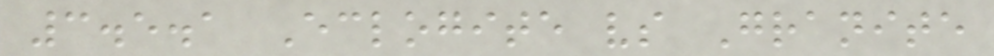3.5.1 Eclogite vs Granite
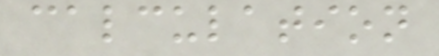calculation
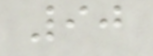90
